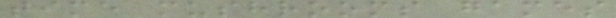time mushrooms games
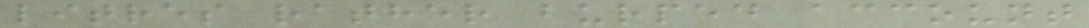litres rather burped account
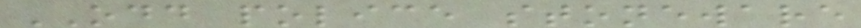ODD police stoneware
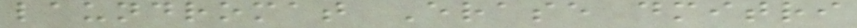laundromat Erase dmitri
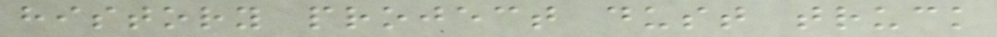history project dust truck
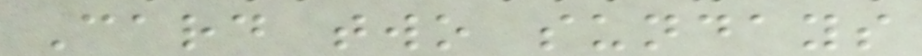Card two sundays
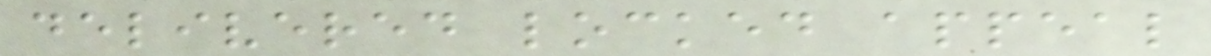delivered locked appeal
